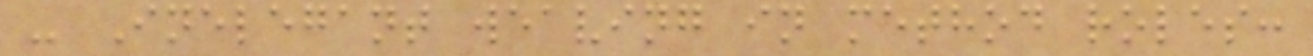- Inelegant weaving in method roles:
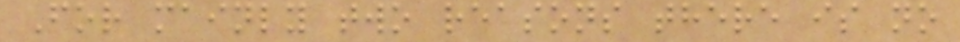For mainly two reasons there is no
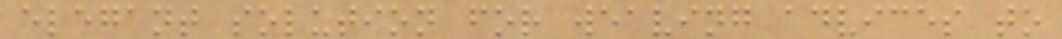elegant solution for weaving advices to
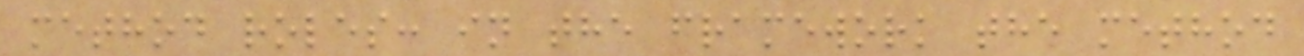method roles: in the framework the method
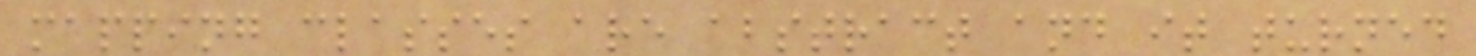mapping classes are abstract and it turned
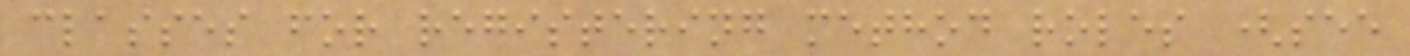classes for registering method roles (see
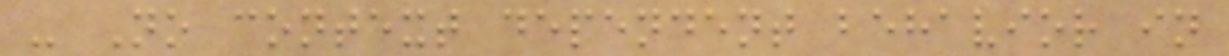- No context dependent behavior in
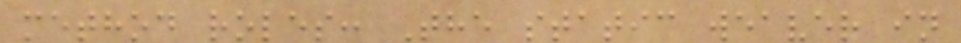method roles: The static weaver in
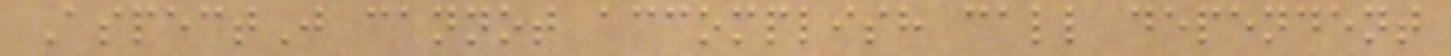AspectJ cannot accomplish call dependent
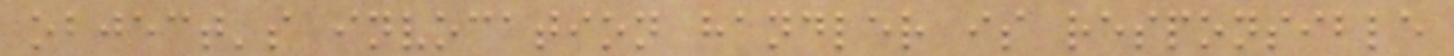object's invocation handler is responsible
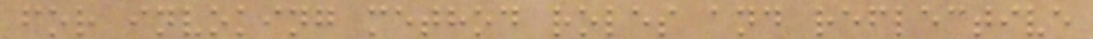for invoking method roles and reflective
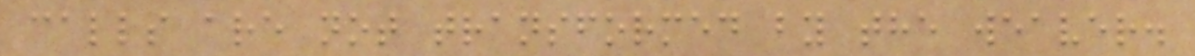calls are not transformed by the weaver.
